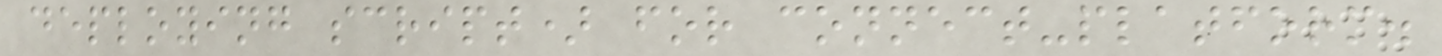deploying script) for connect-platform.
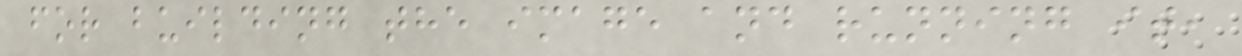for building the image and running it,
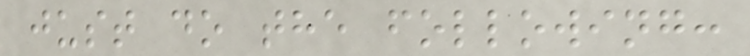just do the following:
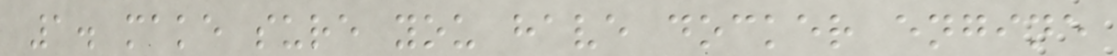1. make sure you have docker engine
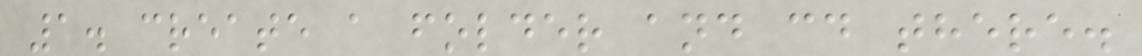1. create a folder and cd there.
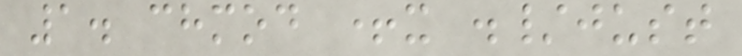1. chmod +x ./just
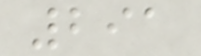291
